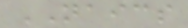NAICS
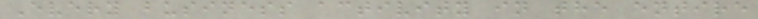Every business activity in the entire
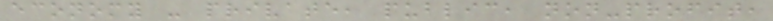economy - private, public, non-profit,
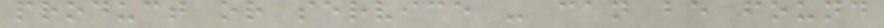product or service - can be found
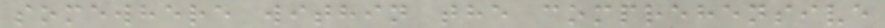somewhere within the comprehensive
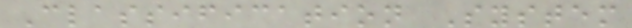Classification System
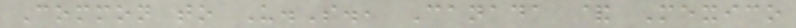Common to U.S., Canada & Mexico
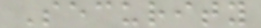Security
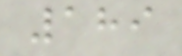189
